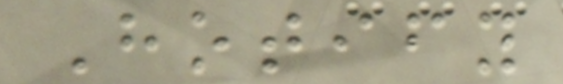Hotify
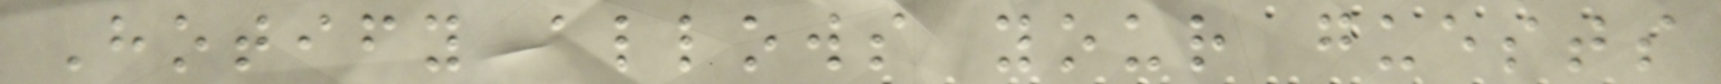Hotify allows your guests
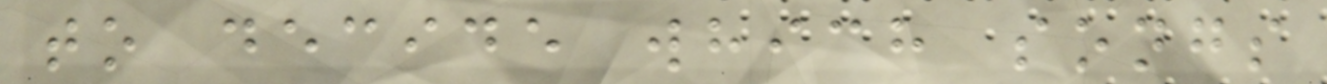to decide which songs
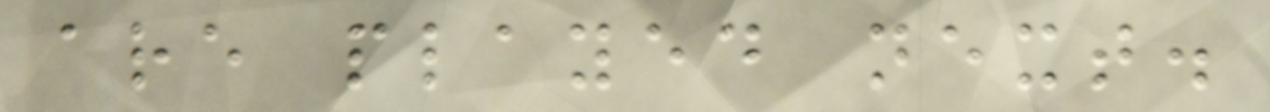are played next.
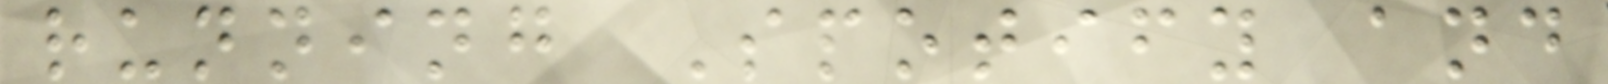running Spotify and
